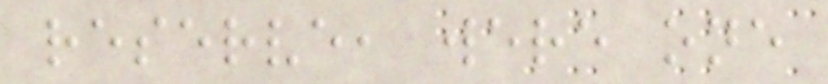reserve, were one
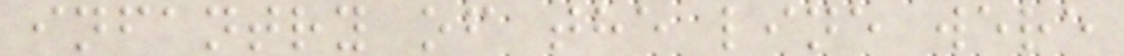infantry of the line were
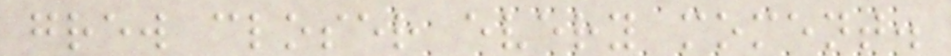grew closer every moment.
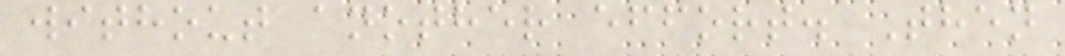without another effort. Then
